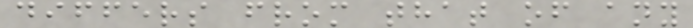differs from that of any
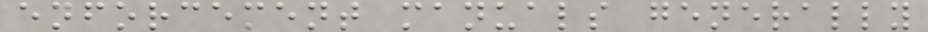enforcement manuals generally
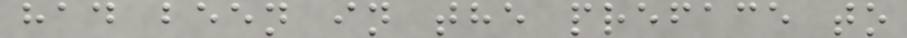had been in the preface to
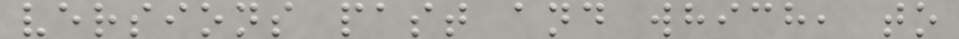versions past and which, to
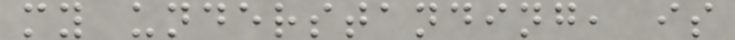my understanding, is
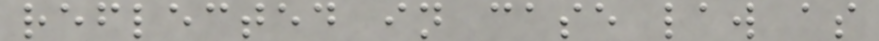reflected in case law as
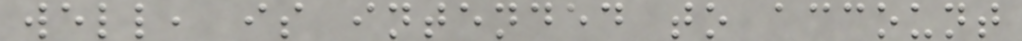well, is intended to account
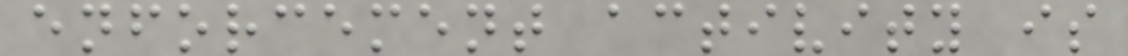enforcement activity is
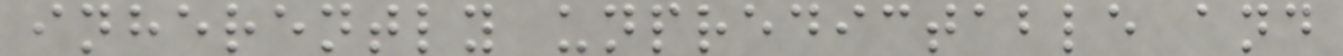inherently unpredictable and
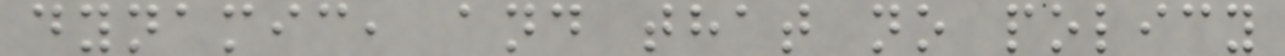dynamic, and that no policy
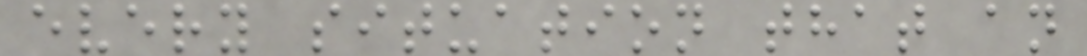every situation that an
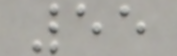55
